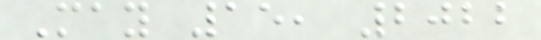May 15, 2022
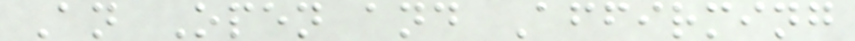An Open and Affirming
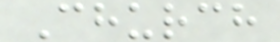Church
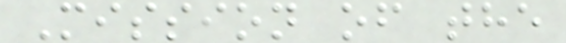Mission of the
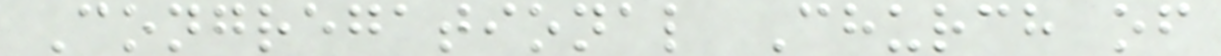Congregational Church of
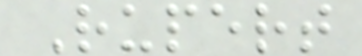Rupert
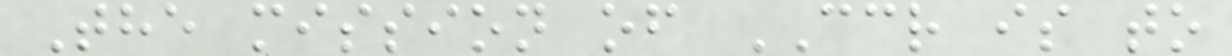The mission of CCR is to
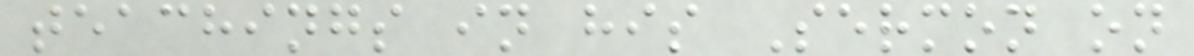teachings in his Sermon on
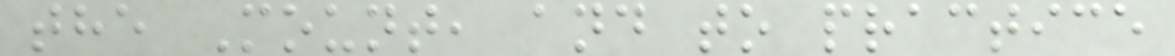the Mount, and to practice
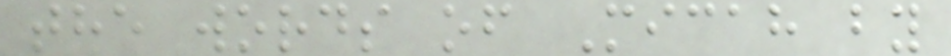the words of Micah by
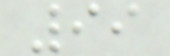99
